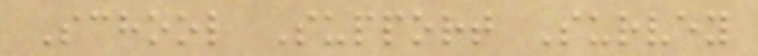School Support Survey
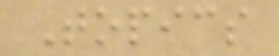Topics
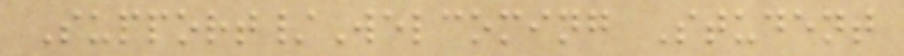Support/Welcoming Student
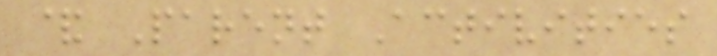& Parent Activities
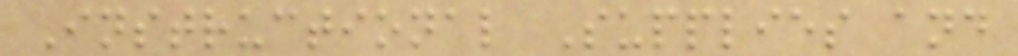Instructional Supplies and
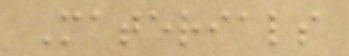Materials
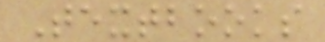Textbooks
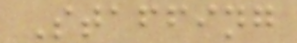Staffing
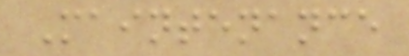Maintenance
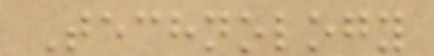Technology
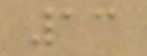13
